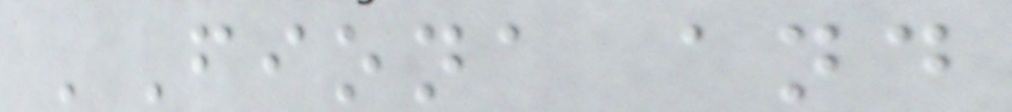'Fiona and
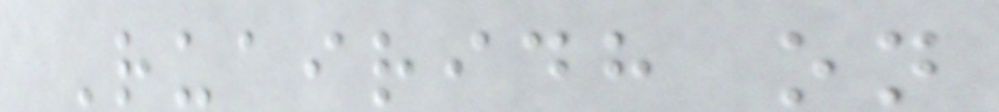Ruairidh on
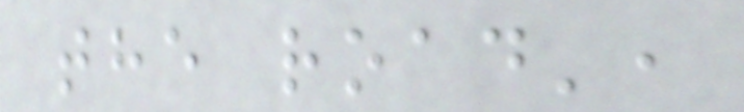the road',
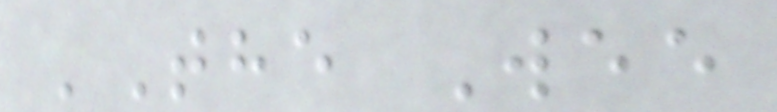'The Wee
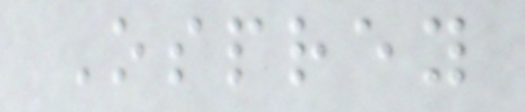Osprey
